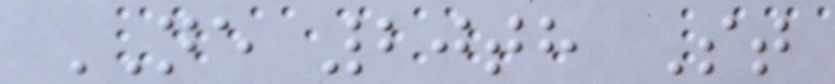NE 20th St
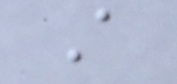A
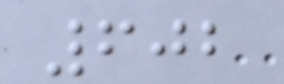602
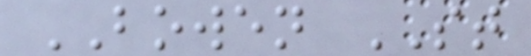BOWEN ST
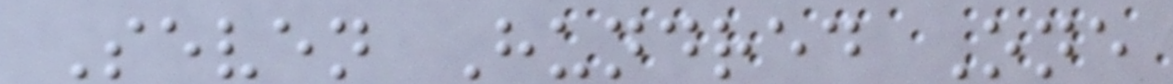Seven Hundred One
